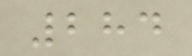284
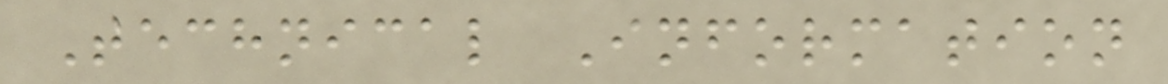Technical Information
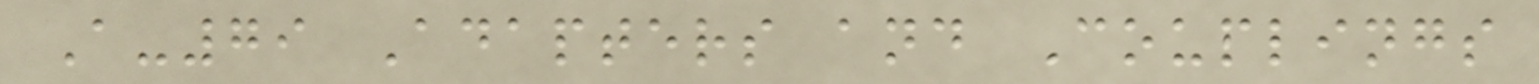A-79 Adapters and Couplings
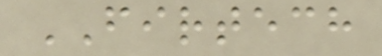FIRTECH
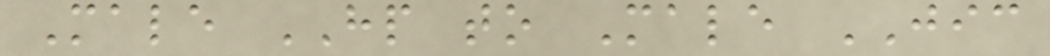Male HP to Male JIC
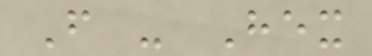F - Hex
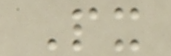Px
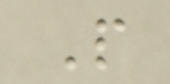P
